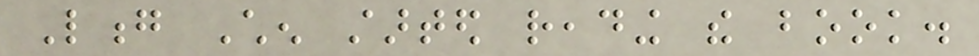Long Chen started reading the book.
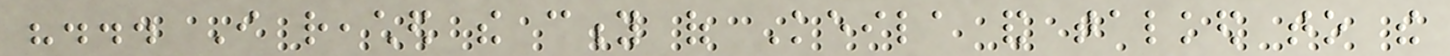"... I reached the city of Keila and talked to the
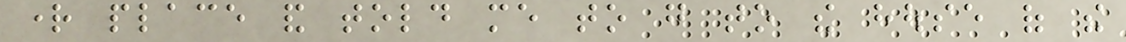right place and told me to go to the house of the
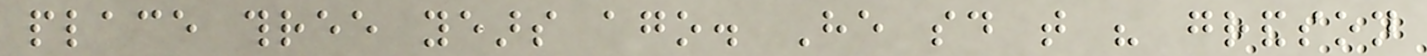place three years ago. He said that his grandson
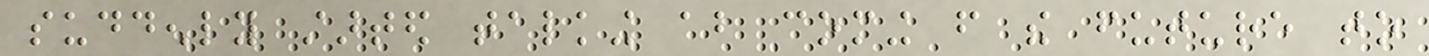suddenly started talking about coming from the future to
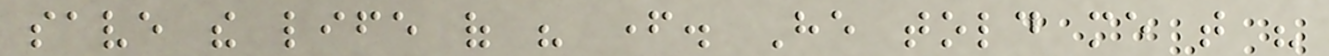save the life of his father. He told me that his
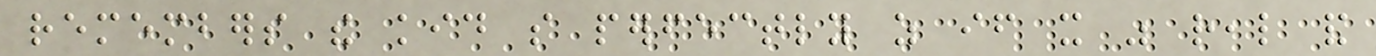remembers the kid so perfectly as if it was real and
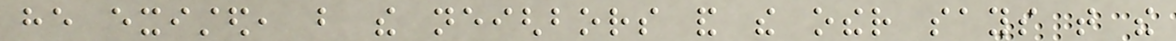he existed, but the neighbors and the other says that the
